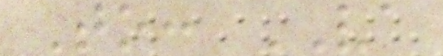To: VA
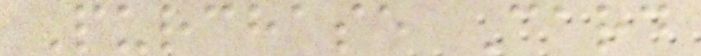Purchase Card
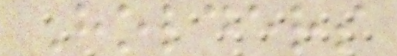Holders
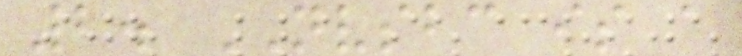2. NVSBC is a
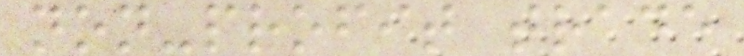non-profit trade
